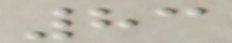83
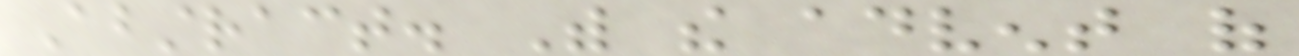Abstract. With the advent of
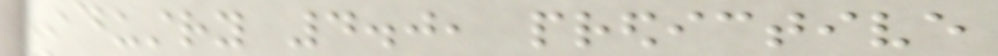Industry 4.0, predictive
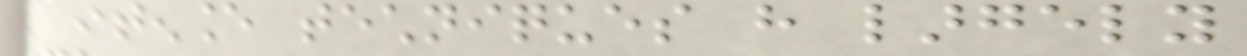maintenance techniques have largely
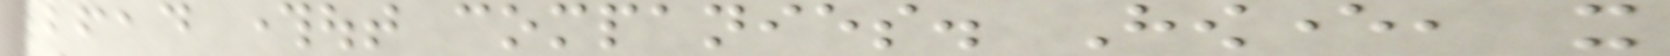spread throughout companies. However, it
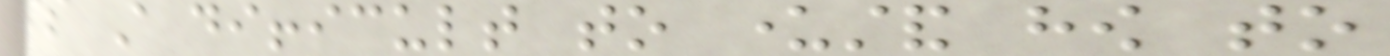is still difficult to understand how to
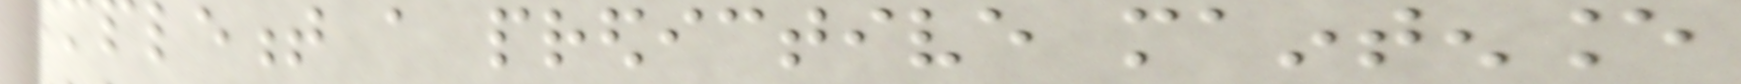implement a predictive maintenance
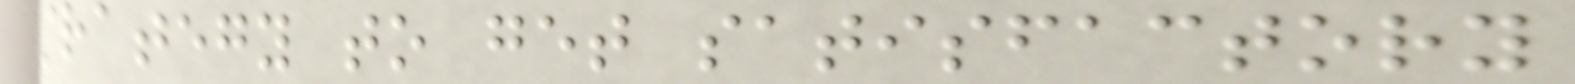strategy to get satisfactory
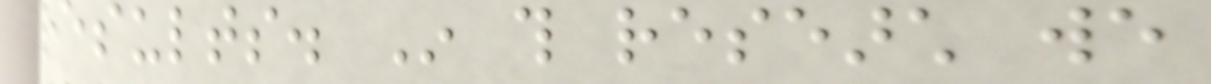results. In this research we
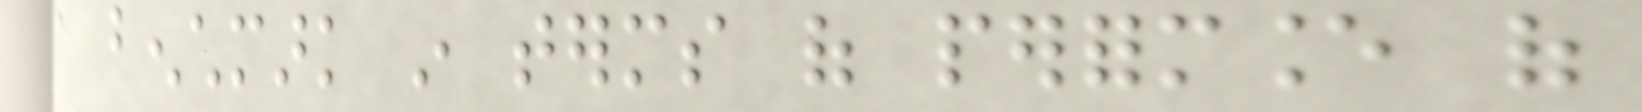a benchmark in terms of performance of
